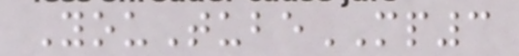YouTubeMP3
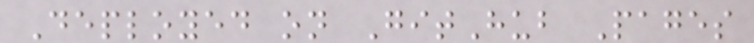Deployed on GitHub Pages
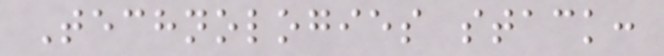Technologies stack:
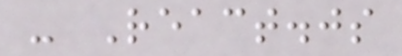- React.js
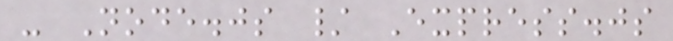- Node.js / Express.js
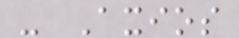- Axios
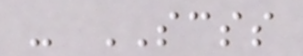- SCSS
